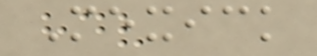Mexick
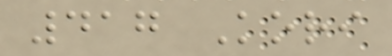417 Kori
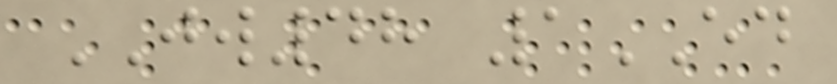JW48 1ED
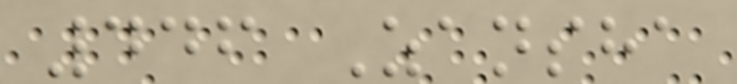446 Zansha
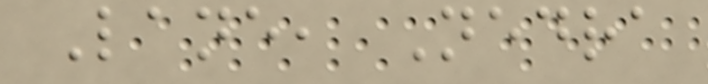Lane, Nedra
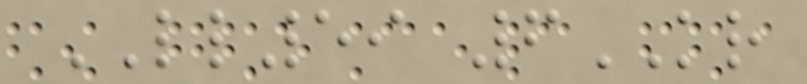LL59 6KR
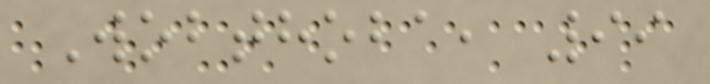Wobthoba, 99
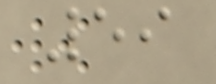59
